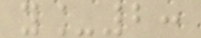y_2:
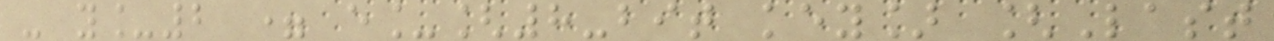- y_2 = e_[8-bit key] [Last
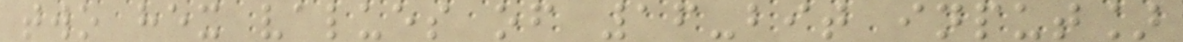two hex values of 16-bit input]
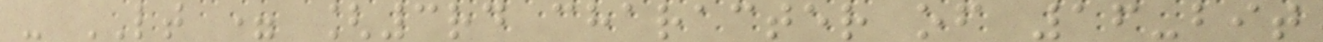- LT = [3rd character of 16-bit
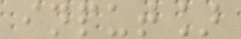input]
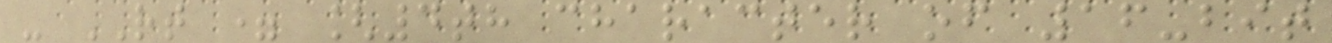- RT = [4th character of 16-bit
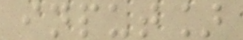input]
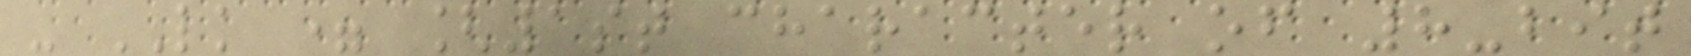- LK = [1st character of 8-bit
